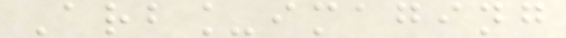Arb_imaging
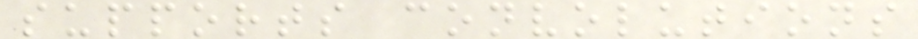supports convolutions
